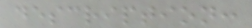description:
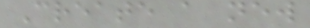Create a new
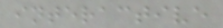interactive
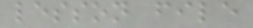lesson file
